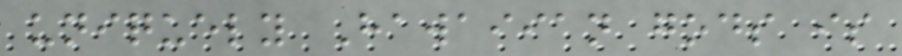uniquely Hawaiian gods is
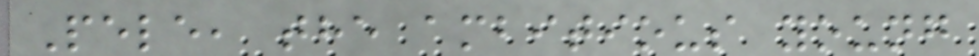Pele, the ambitious young
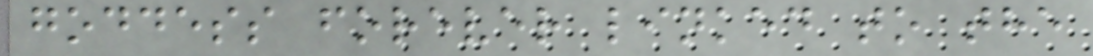goddess forever linked to the
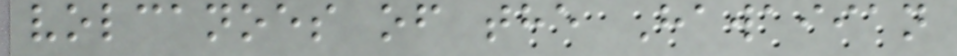volcanoes of the Hawaiian
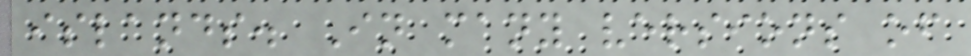islands. In many versions of
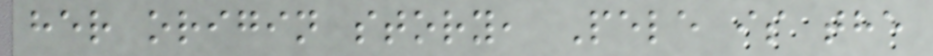her origin story, Pele is the
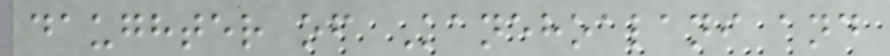daughter of Kanehoalani and
